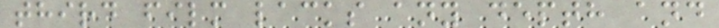third film lacks any depth and
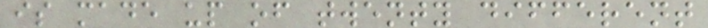is made up of twenty different
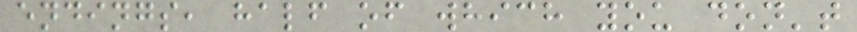endings, half of which you don't
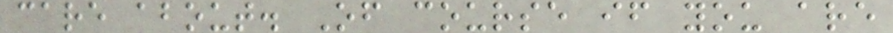care about. Of course if you are
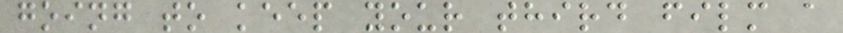going to keep your third film a
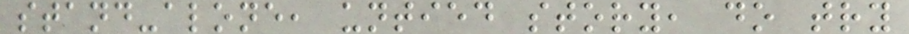stand-alone, untied story, do try
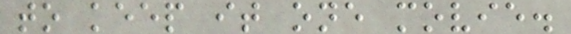to keep it one movie.
